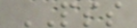PSS
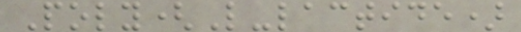Poly(L-lactide)
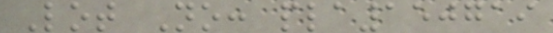Lot No: pla150719
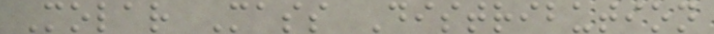Molar Mass Distribution
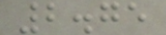2.75
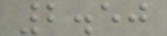2.50
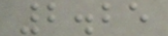2.25
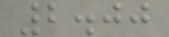2.00
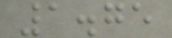1.75
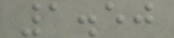1.50
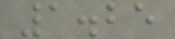1.25
